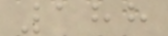188
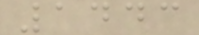1443
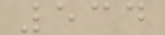534
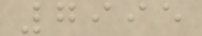7995
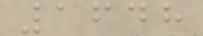1648
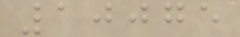10075
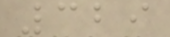329
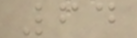64
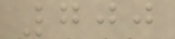700
